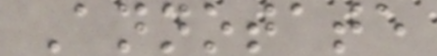Annotate
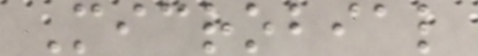Microbial
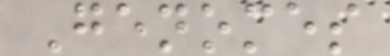Genomes
